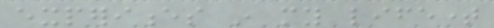experiences in my lifetime
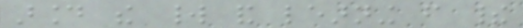around the world and learning from their
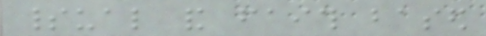spiritual and faith based
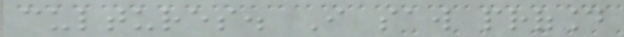cultures. I saw profound
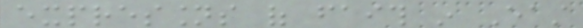expressions of faith in East
